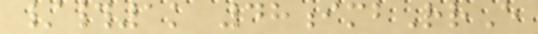/#1k 48imbRrE
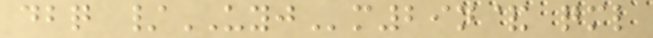dbq /UYJm29n& qml
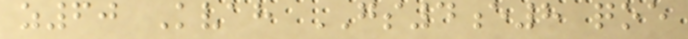z60 Kvah GS4e8 qoe
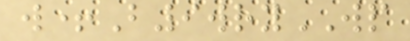w+B9wryWP
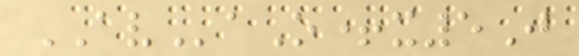AVaO+x5J
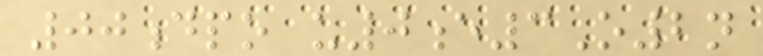00dpo u0e3O2n
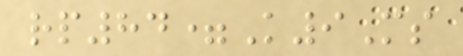rp84=K9Ms
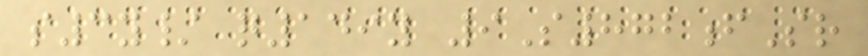s3y/ q149y 9S872fSr
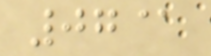07@
